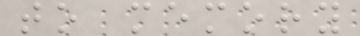to memory
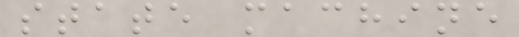state machine
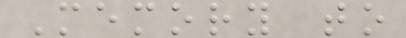Memory to
